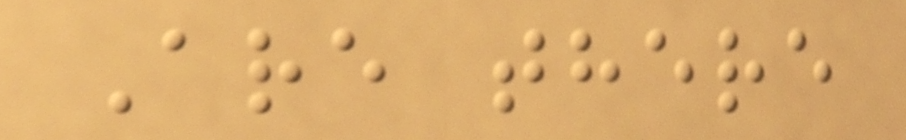Are there
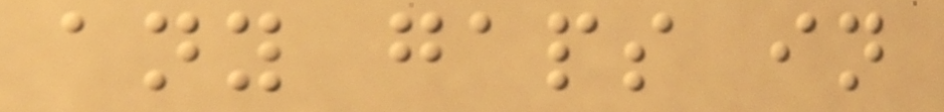any gaps in
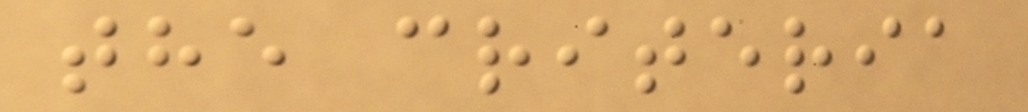the criteria
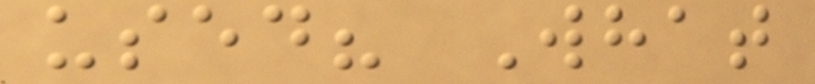used? What
